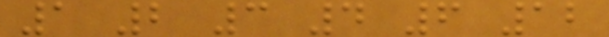1 2 3 4 6 12
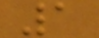1
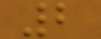2
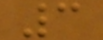3
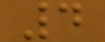4
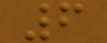6
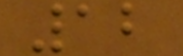12
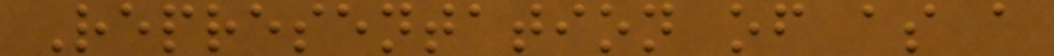Representation of as a
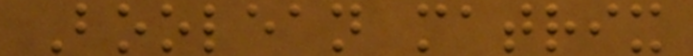Boolean matrix
